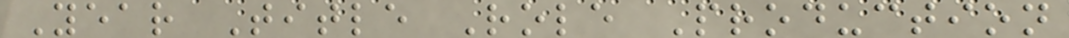Year Title Role Production
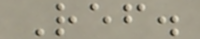Ref.
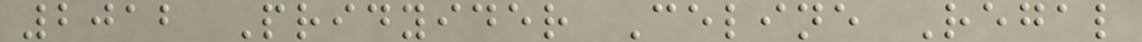2012 Pridyider Celine Regal
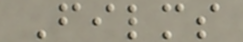Films
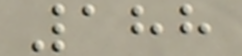188
